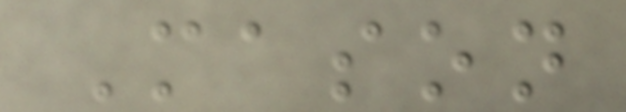Mason
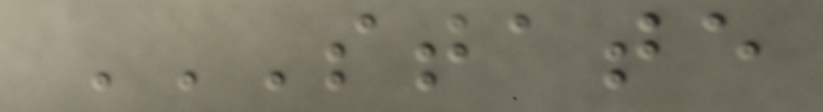STATE
